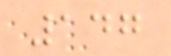147
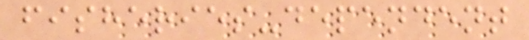fisheries-dependent
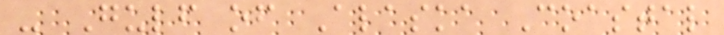- Gulf of Alaska Coastal
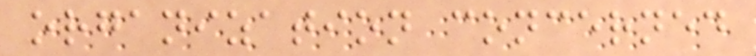organization concerned
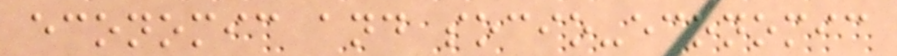economic and socio-economic
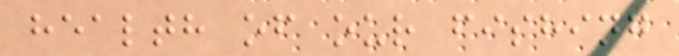health of our fishing
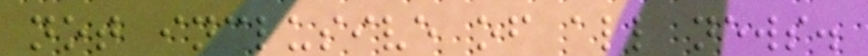not inclusive of all news.
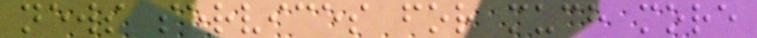news services for much more
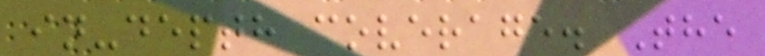in-depth coverage. The
